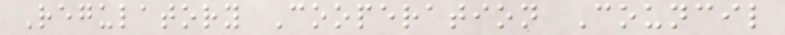Regulatory Cooperation Council
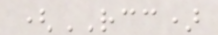(RCC)
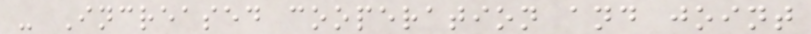- Increased cooperation and joint
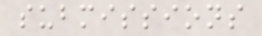submissions
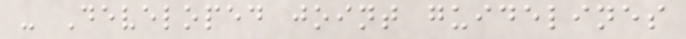- Developed joint guidelines
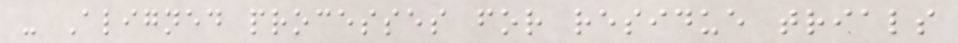- Aligned processes for residue trials
